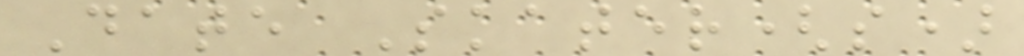Date Skater(s)
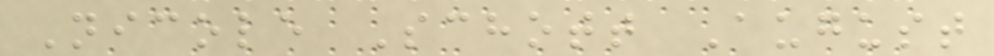Nicole Schott August
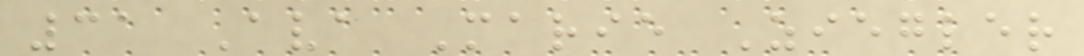31 Ava Marie Ziegler
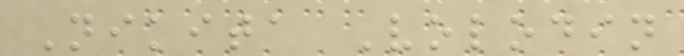Nikita Volodin
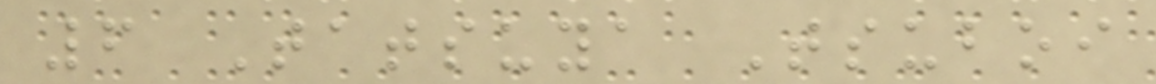6 Tatsuya Tsuboi
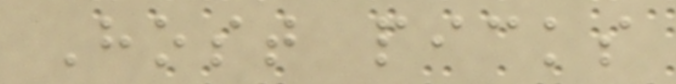Host picks
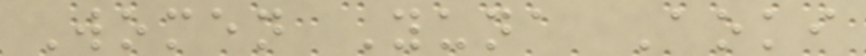Women Yuna Aoki
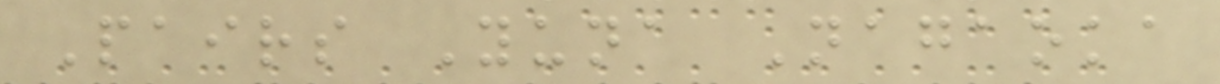Pairs Yuna Nagaoka
